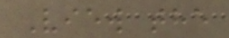View the
